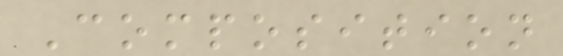Composition
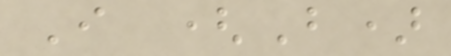I (B)
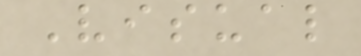Visual
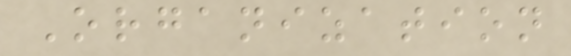Organization
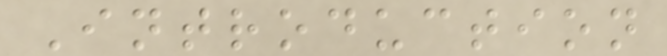Introduction
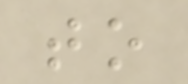to
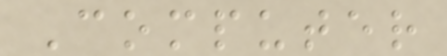Computer
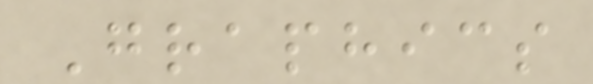Graphics
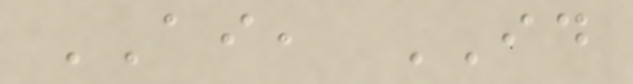AI, ID
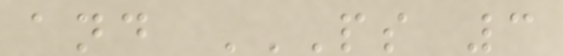and PS 3
